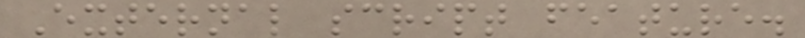External script feature.
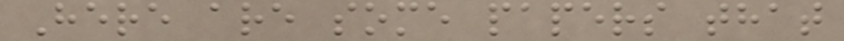Here are some papers that
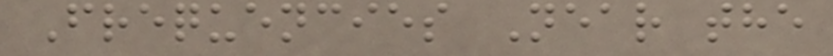Frequencies Near the
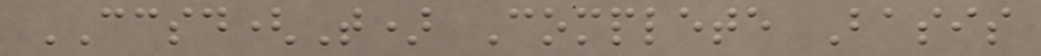CCSD(T) Complete Basis
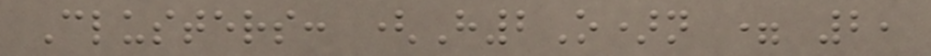Clusters: (H2O)n = 2,
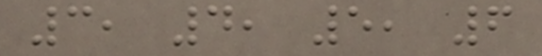3, 4, 5, 6
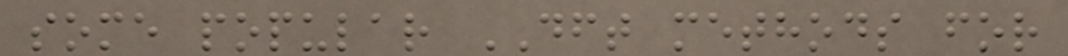some popular DFT methods for
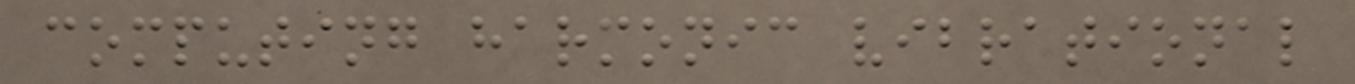computing harmonic vibrational
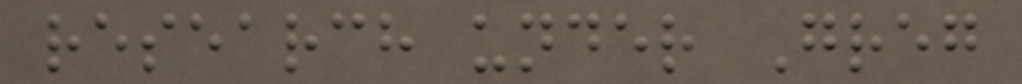research under Greg
